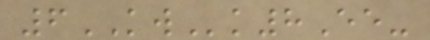6KWk8Ee-
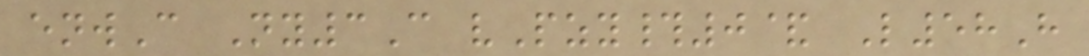enwC Ny3C vPzy#0& L58H
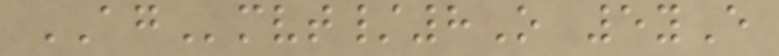AGmvt/8O 5yE
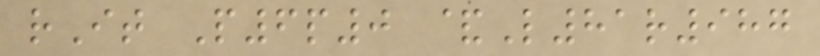rIt P6p0 &L81r987
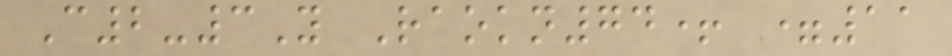C2-3Y Raokn74+ =11
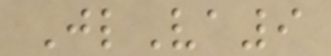JlVa9
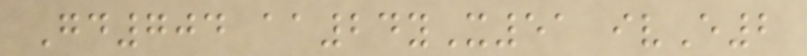Gd704 aa24yX51 ivE2
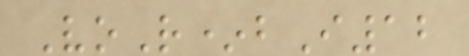VoR*bI12
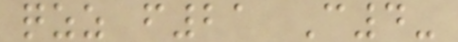qzz f21 C4-
